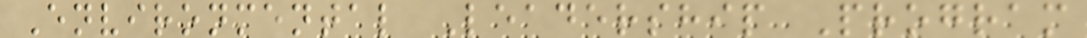Environmental Leadership Program
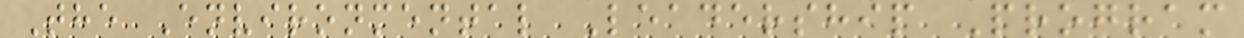The Environmental Leadership Program
